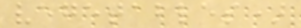vegetables)
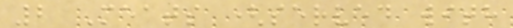2 Meats (served with
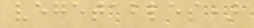vegetables)
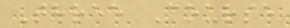Three Course
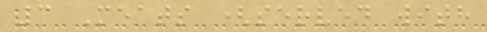3 Meats (served with
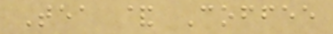Tea & Coffee
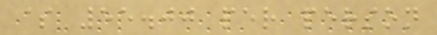$ 55.00 per person
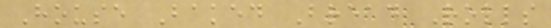House Baked Bread Rolls
